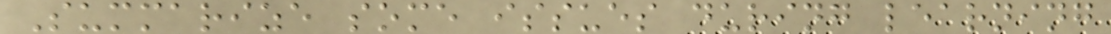Summarize some issues during learning
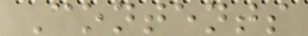Contents
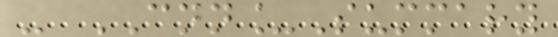- CNN_Summary
